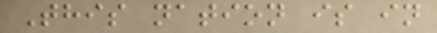This nation is in
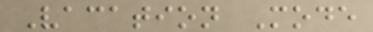Vacation Mode
